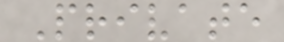Private
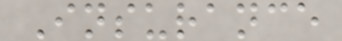Insurance
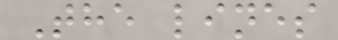The lines
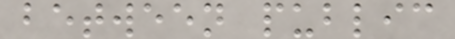between public
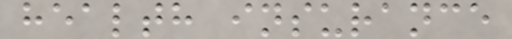health insurance
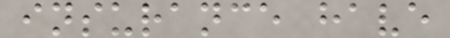insurance have
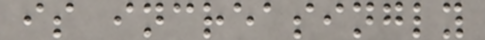is increasingly
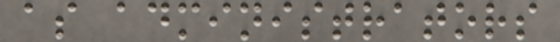as administrators
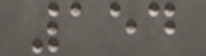154
